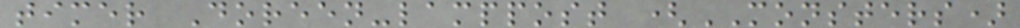timer Doreen-lamppost (MONSTERS)
